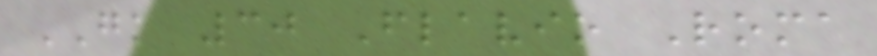GK 30 Flavio Roma
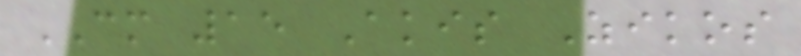CM 15 Akis Zikos
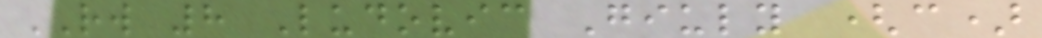RW 8 Ludovic Giuly (c)
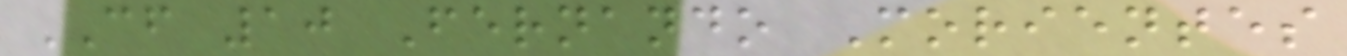CF 10 Fernando Morientes
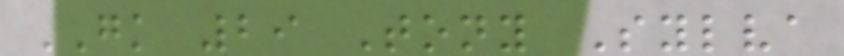GK 29 Tony Sylva
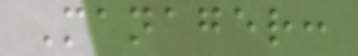Manager:
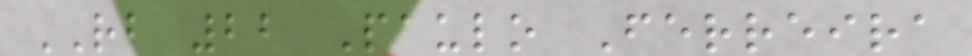RB 22 Paulo Ferreira
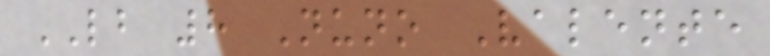LB 8 Nuno Valente
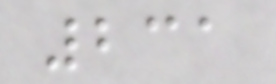231
